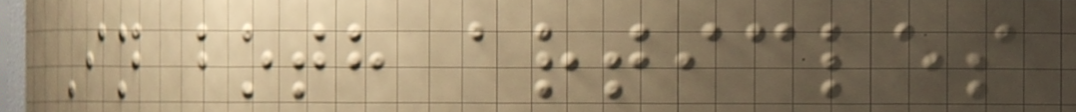In both articles
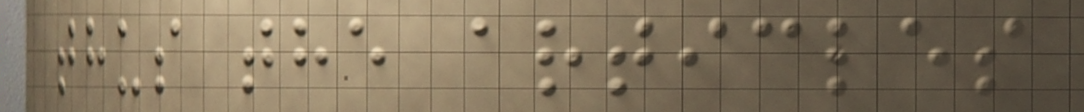thus the articles
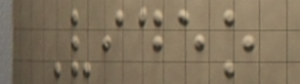Video
